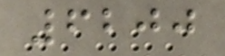6200
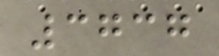3737
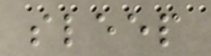sleep
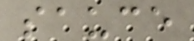sauce
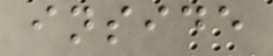inside
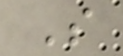S
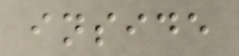inside
